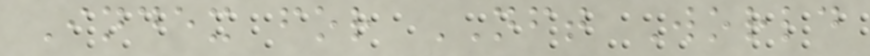Index for NFT World
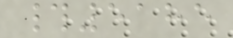#5185
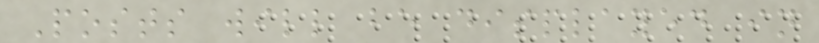Posts will be displayed in
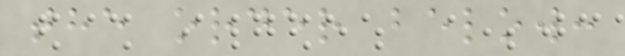the order below:
